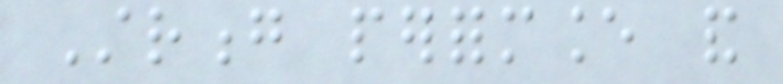Strong performance and
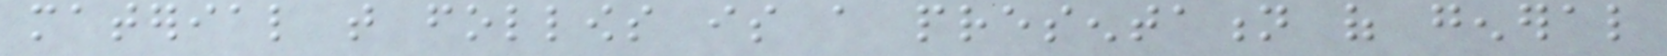material that follows is a presentation of general
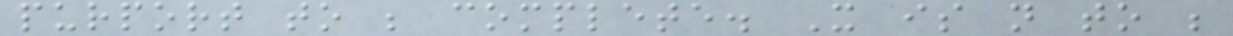purport to be complete. It is not to be
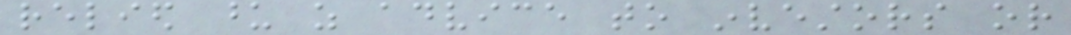relied upon as advice to investors or
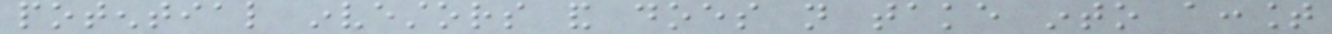potential investors and does not take into account
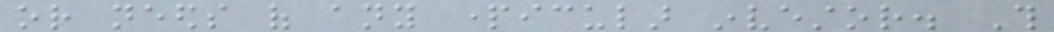or needs of any particular investor. This
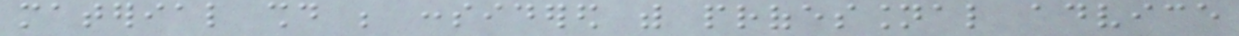material should be considered with professional advice
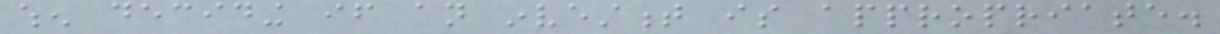when deciding if an investment is appropriate.
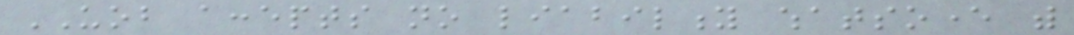UOB accepts no liability whatsoever with
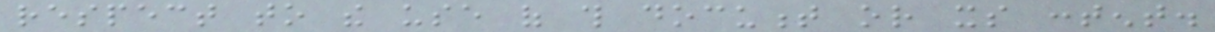respect to the use of this document or its content.
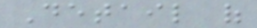Detail of
